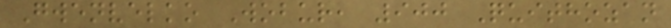Gwenvelko Wobur, 900 Quithozan
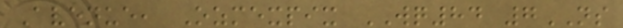Avenue, Ozmexpix WQ84 7NS
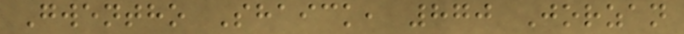Gwentho Shaick, 870 Jorzan
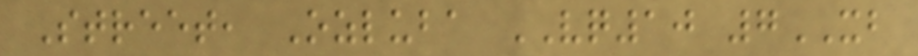Street, Ozluba VQ10 7XB
